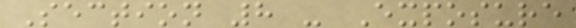Section 8 - Exposure
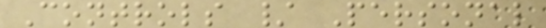Controls / Personal
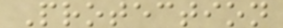Protection
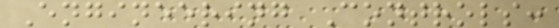Engineering Controls:
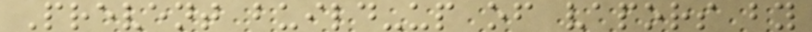Prevent build-up of vapors by
